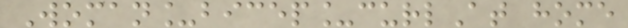Woman_bicep_curlAt home
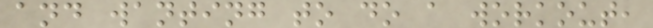and wanting to do a workout,
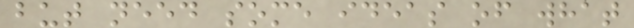but need some ideas of what
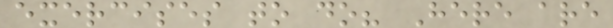exercises to do? Here are
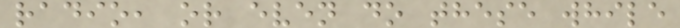radio, or even do these while
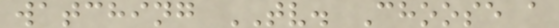watching TV. Choose a
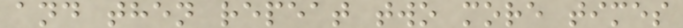and then repeat two more times
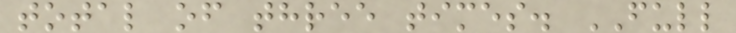total of three times. FULL
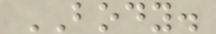BODY.
